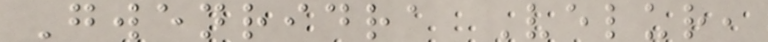Gwenridra Velur,
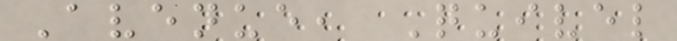Avenue, Quivel
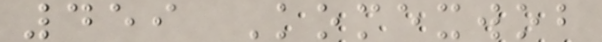459 Komexwob
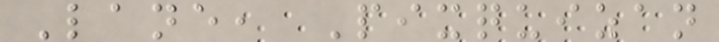Lane, Pixquizan
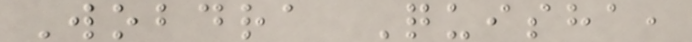Wobdra Quisha,
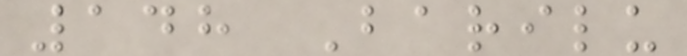148 Barilu
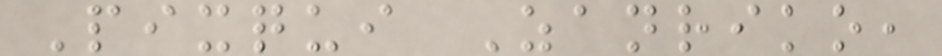Pixqui Zanriko,
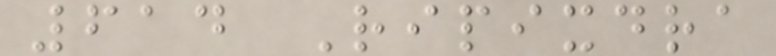614 Ripixdra
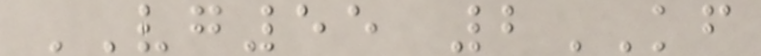VG55 2KF
